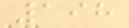198
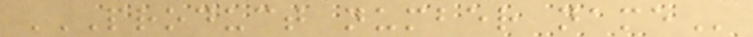PRODUCT NUMBER NAME
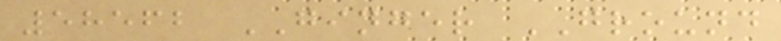58562 GINGER GROUND
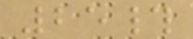25#
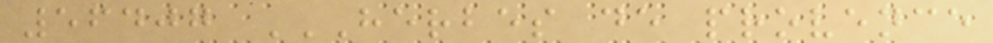56407 HERBES DE PROVENCE
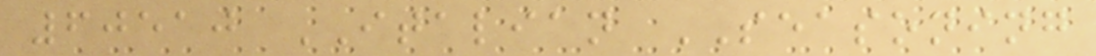60510 ITALIAN SEASONING
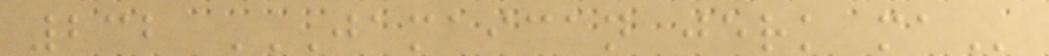232 JAMAICAN JERK MA
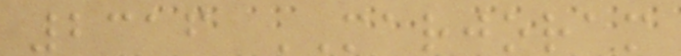2316 MARJORAM
